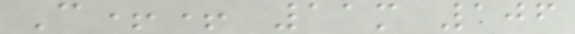C++ 11m 106
